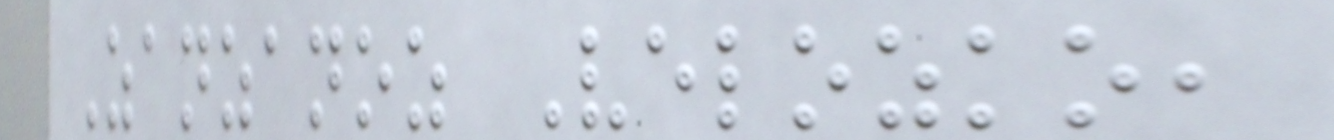Zanzanoz Velozko,
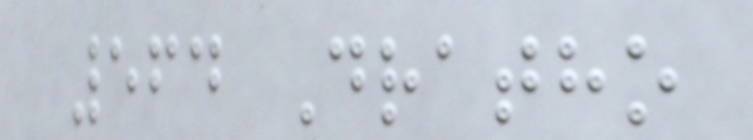564 Dratho
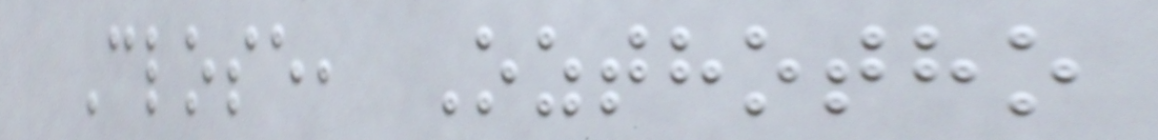Close, Ozthotho
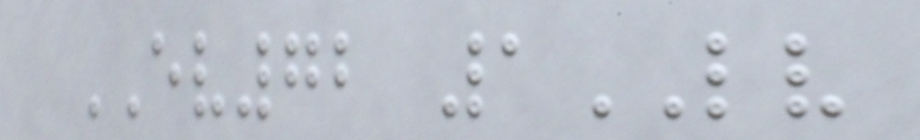EV72 1LV
